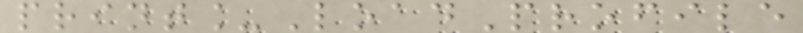print_LoadProfile
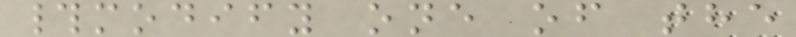#modify one of the
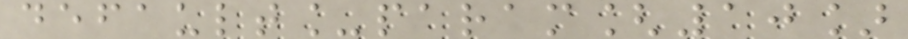default_param[10]
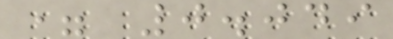= 0.049
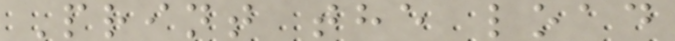Print the load
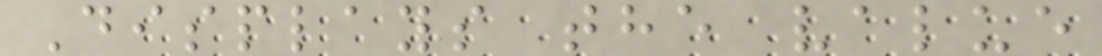Displays the value
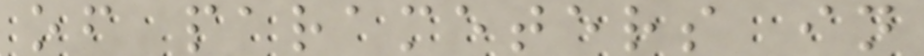of parameters in
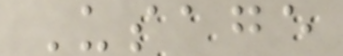Usage
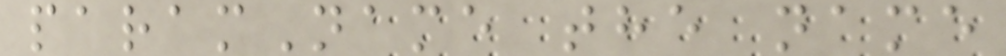paramName the name
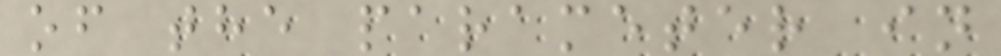of the parameter in
